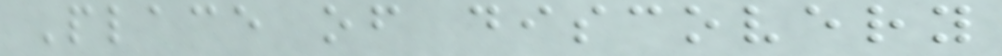Place of discovery
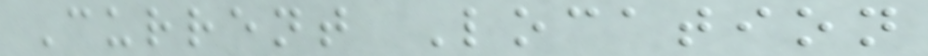Current Location
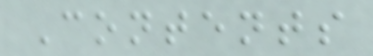Contents
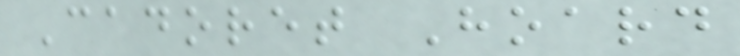Cadoret Hoard
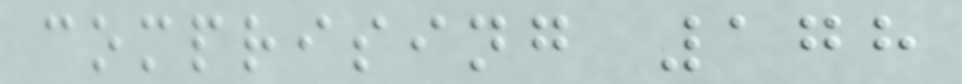comprising 178
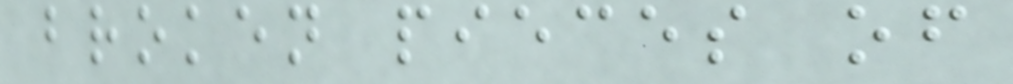broken pieces of
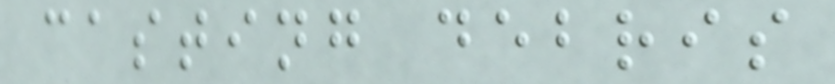casting debris
